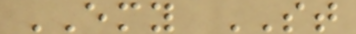EMY ST
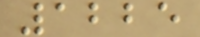1225
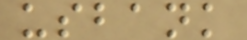usbank
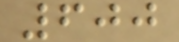600
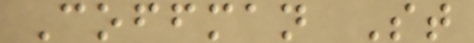Coffman St
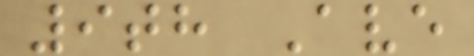9th Ave
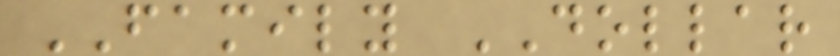FAMILY DOLLAR
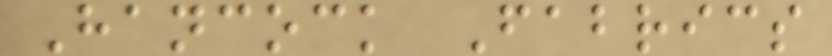Hancock Fabrics
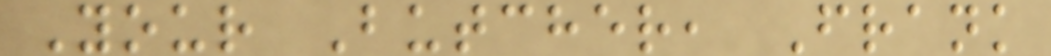Your Butcher, Frank
